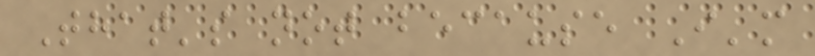That's not because I'm
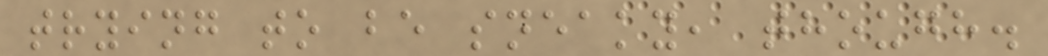trying to be sneaky, though.
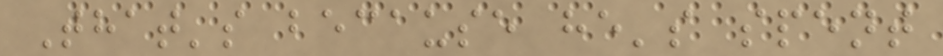That's because he's spent
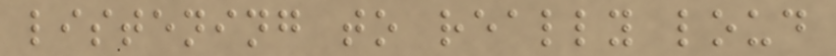listening to really loud
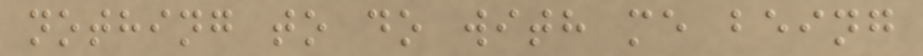nothing to do with me being
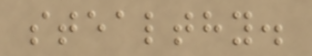stealthy.
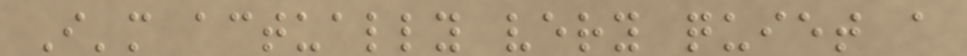I'm actually very quiet a
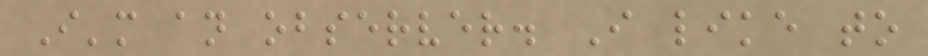I'm an observer. I like to
